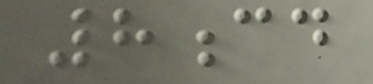8cd
